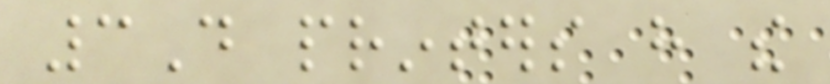3D printers have the
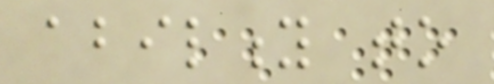ability to
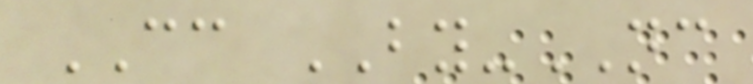CC BY-NC
